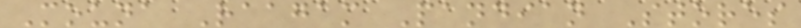Mouna Raagam Pandian Stores
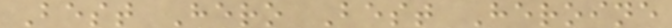Best Hero Best Heroine
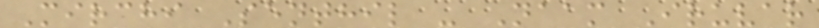Mirchi Senthil - Naam Iruvar
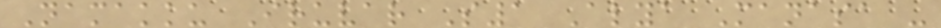Namakku Iruvar S1 Alya Manasa -
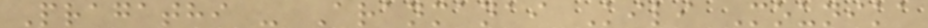Pragathi - Aranmanai Kili Mounika
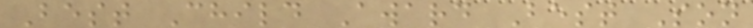Best Child Award Best Son
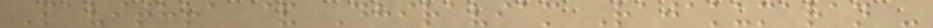Pavithra & Dhiraviam Rajakumaran -
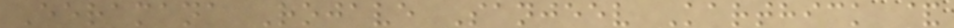Eeramana Rojave Sanjeev Karthick &
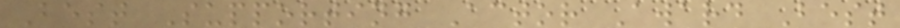Best Supporting Actor Award Best
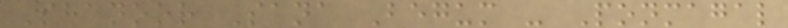Shanoor Sana Begum - Ponmagal
